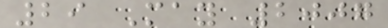29 May 2007
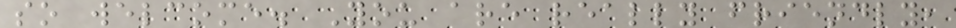so welcome. You are really friendly,
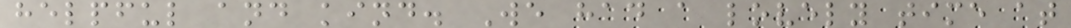helpful and kind. We had a lovely time at
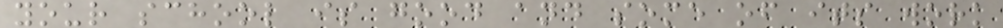your school is good and some of its work
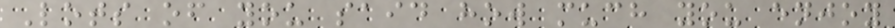Lots of you said how much you enjoy
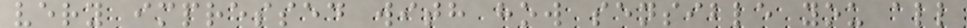very impressed with how sensible you all
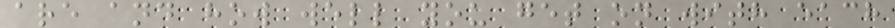are and how well you get on with each
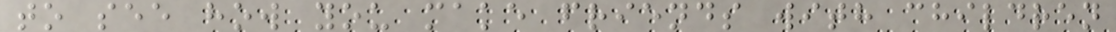to see how you make friends with children
